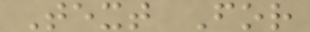Text For
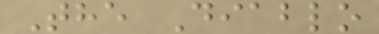The Diablo
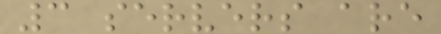3 servers are
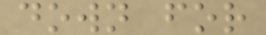down for
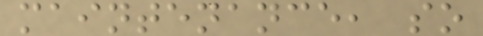maintenance, so
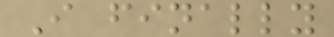I finally
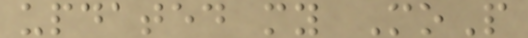updated my MoP
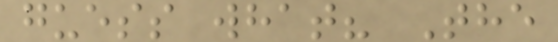guess what? The
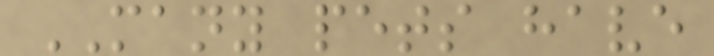MANY pets have
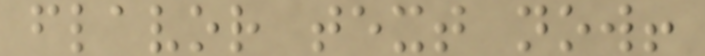flavor text now!
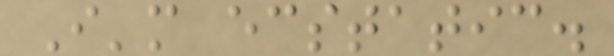I'm ecstatic.
